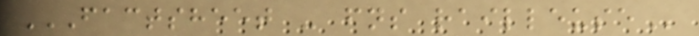FACTSHEET - FNS RAILLEUSE
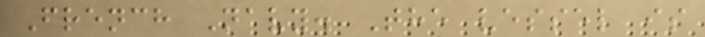French Navy. The vessel is
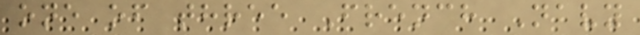one of three French Navy
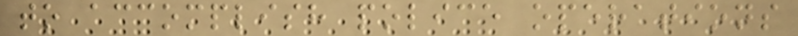to accomplish police operations
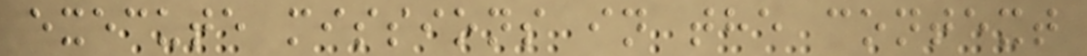execute missions in the context
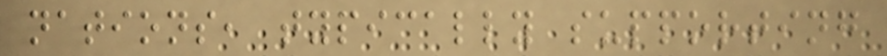nations, typically supporting
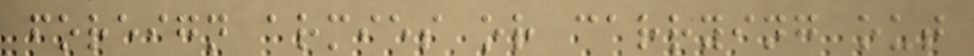foreign armies or carrying out
